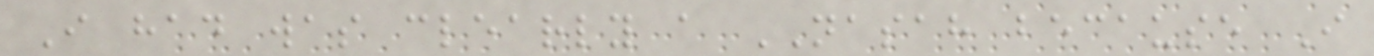I had was clearly a NASAH because I
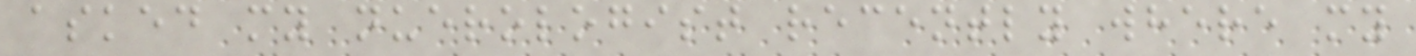asked my nuerologist recently where my
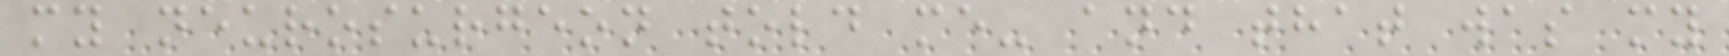my neurosurgeon told me- and that was my
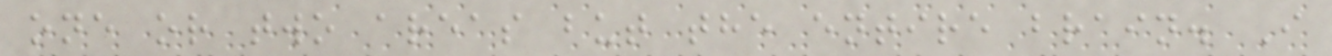one or two areas but the entire brain. I
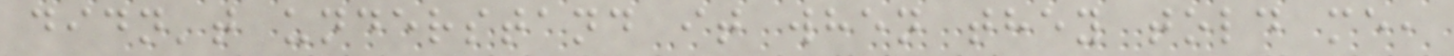didn't understand it when they told me,
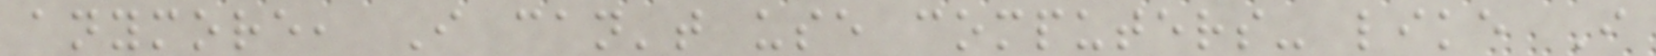anymore, I can't use computers- like I
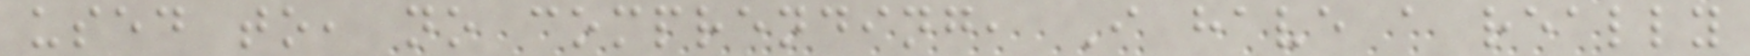used to, no comprending, I have a really
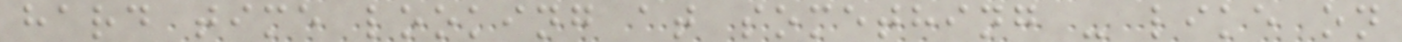hard time looking at something - like on
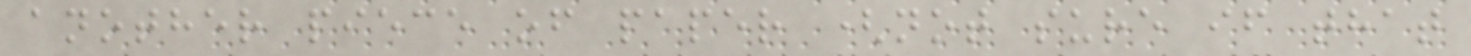another piece of paper (not sure if that
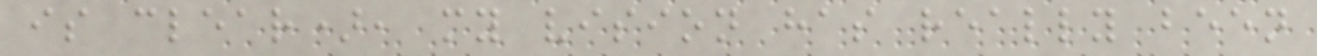is clear), my vision has really been
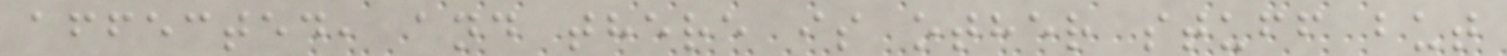affected, and there is other stuff but
